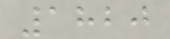1820
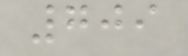709
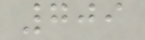709
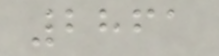2861
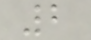2
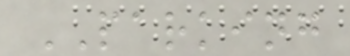PARKING
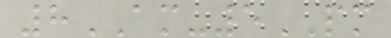8AM-5PM
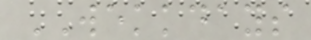WEKKDAYS
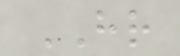HR
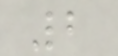2
